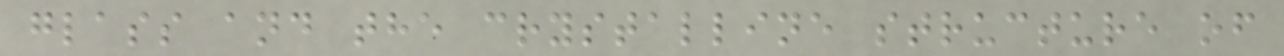glass and the crystalline structure of
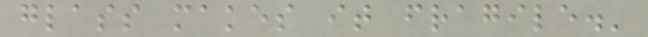glass makes it fragile.'
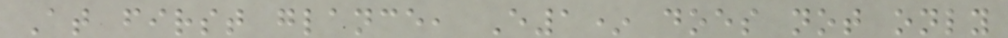At first glance, E1* does not only
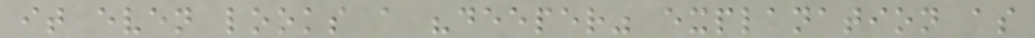it even looks a "deeper" explanation as
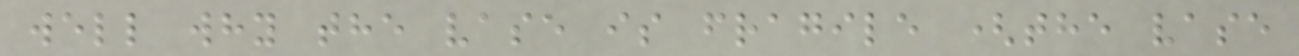well why the vase is fragile (the vase
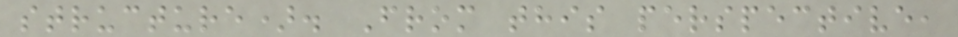structure). From this perspective,
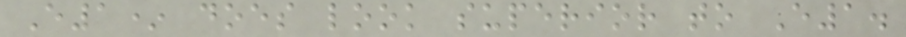E1* does look superior to E1.
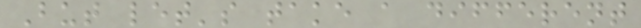But let's take a different
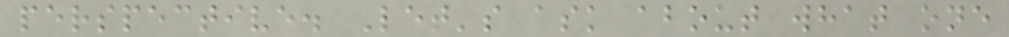perspective. Let's ask about what one
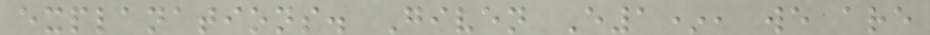explanations. Given E1*, we are
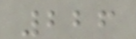226
